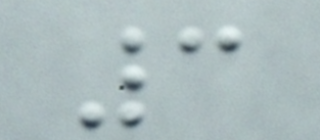3
